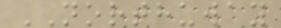NORTHUWAY
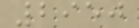2950
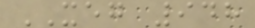XEG 948
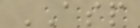ASP
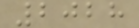2028
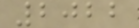2022
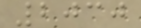2030
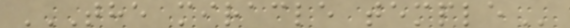THE MIRACLE TEMPLE
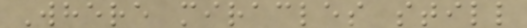Where miracles still
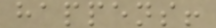happens!
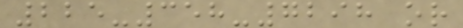225-358-7298 or
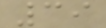39
